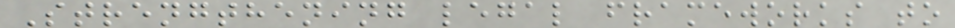Strengthening legal frameworks to
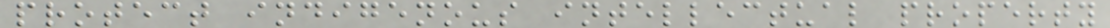protect indigenous intellectual property
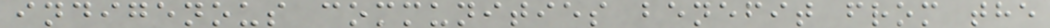indigenous communities benefit from the
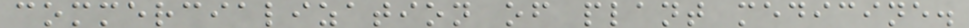commercialization of plant medicine.
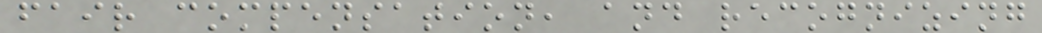fair compensation, and recognizing
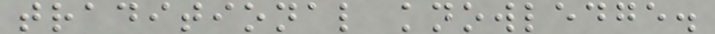traditional knowledge.
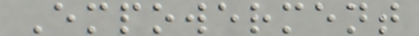Empowerment
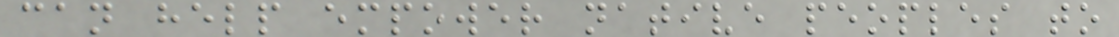can help empower native peoples to
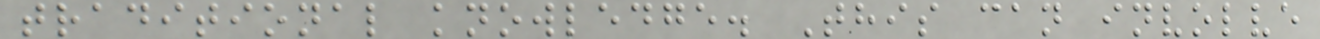traditional knowledge. This can involve
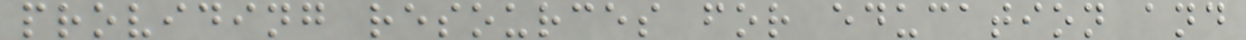providing resources for education and
